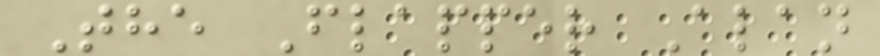The Flapper Alan
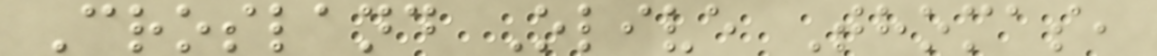Crosland Olive Thomas,
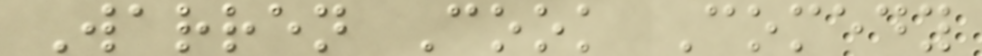Warren Cook Comedy
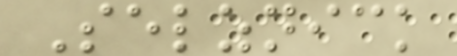Selznick
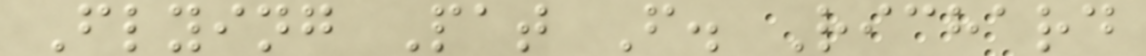Flying Pat F. Richard
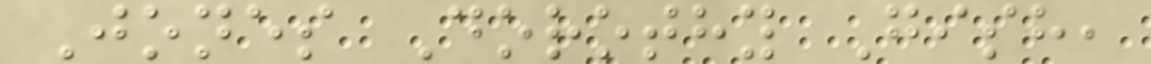Jones Dorothy Gish,
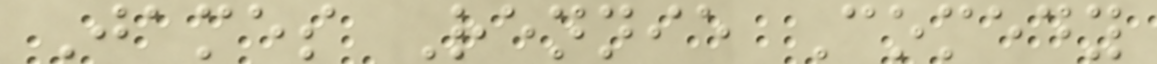James Rennie Comedy
